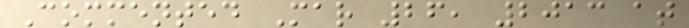Commented Mar 26, 2013 at
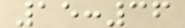15:36
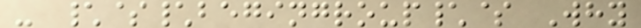- \$\begingroup\$ Why
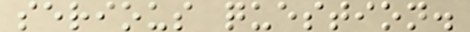serious question.
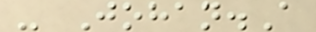- Johan.A
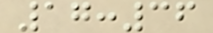17:36
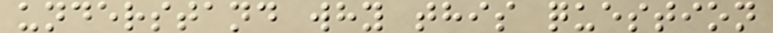understand why this question
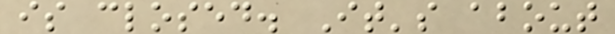is closed. It's about
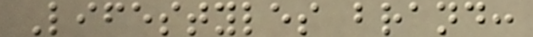Lifestyles brand:
